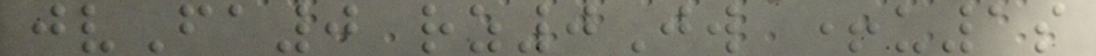jvFa0 rz0Jw +u1s
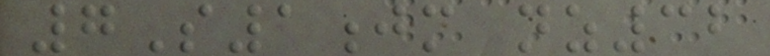7S1jm nz32
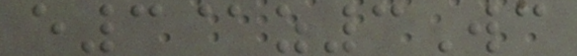e3@z3Wc
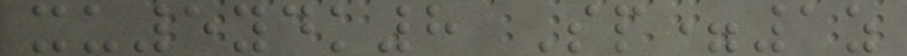xu5ydk8 Sp=1z
